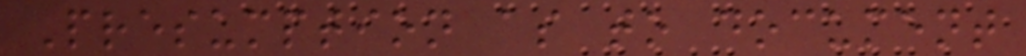Presumption as to document
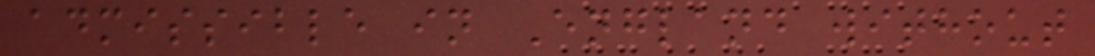admissible in England without
